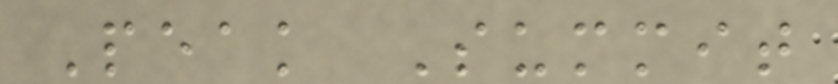Peak Summit
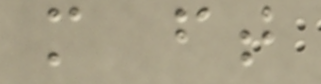m ft
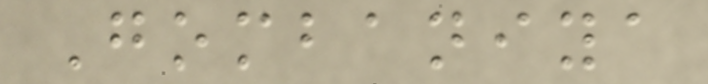Gombaniya
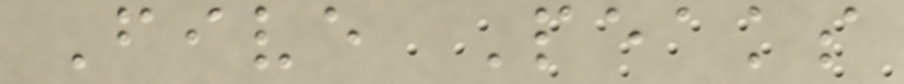Five Peaks
